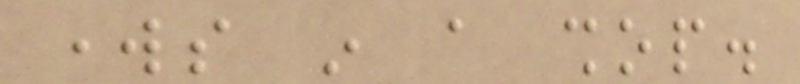works in a shop.
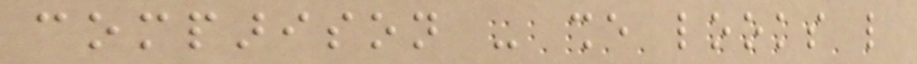comparison - she looks like
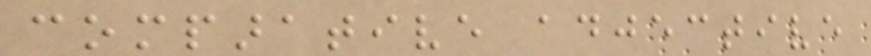comparative adjective
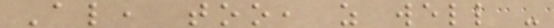Also, too, as well -
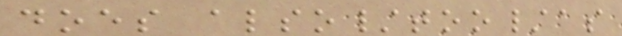does also/too/as
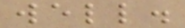well.
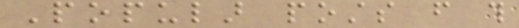Popular posts from this
